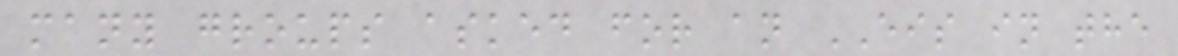many groups asked for an EIS in the
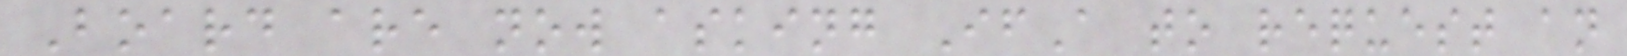Board are now asking IfA to request an
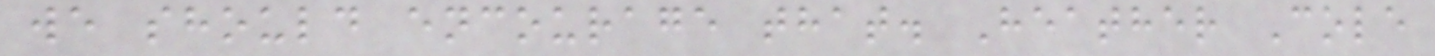we should encourage that. Heather Cole
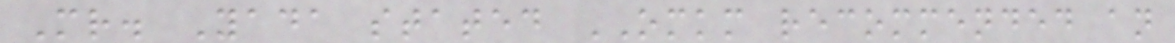Mr. Yada stated OMKM recommended an
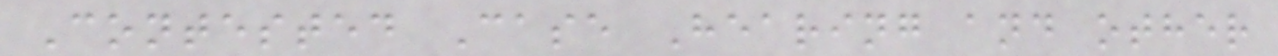Contested Case Hearing and other
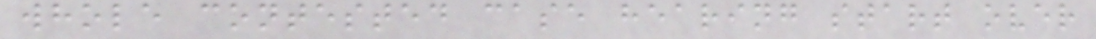whole contested case hearing start over
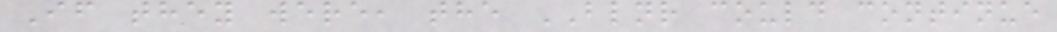If they were, the BLNR could continue
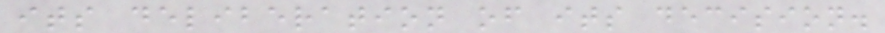its deliberation of its decision.
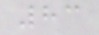83
